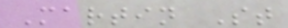Martin St
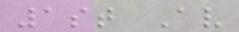1st Av
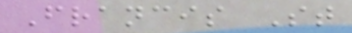Francis St
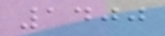1400
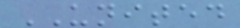UNITED
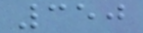350
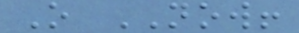O NOW!
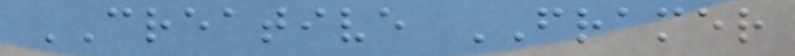CREATIVE FRAMER
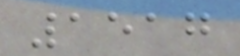1517
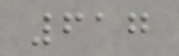617
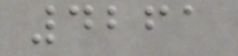4261
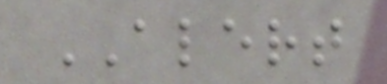ALERT
